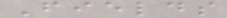Fields
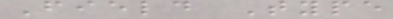Field Type
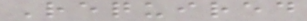Required
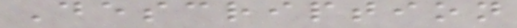Description
